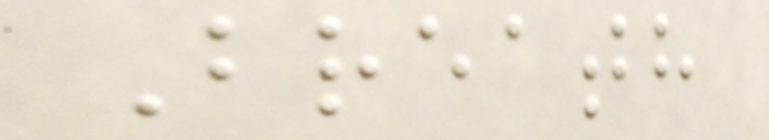Breath
